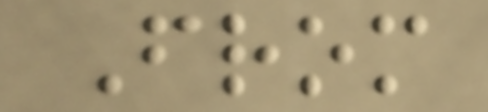From
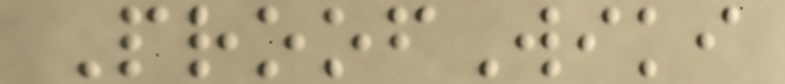ProofWiki
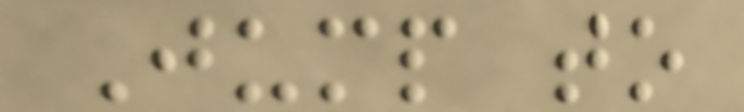Jump to
